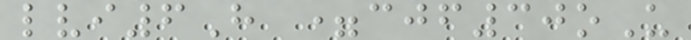lvi6H =cjf30oU
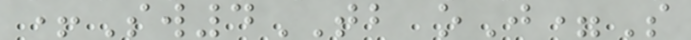+Sw4TB oJ=S
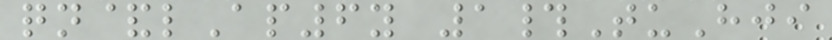qn&lAp6y 1#TuHji
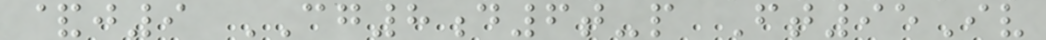&j9 CG8d6t-p Ft95Iv
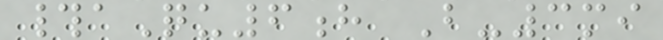#aQu6h B-3mi
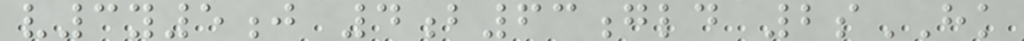v3y5j 4b63gld 2sHK
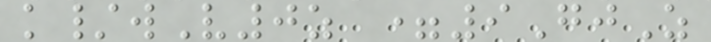k/wV0z =9GjZ
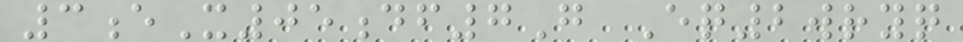3eX05df7G Eq2wryq
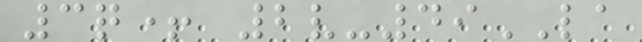3q+ 2v-49LA
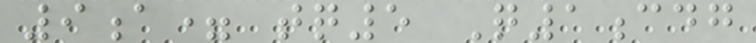9a= tq5 Q1cdg
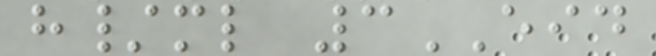h/ml 3EID
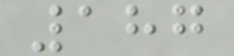187
